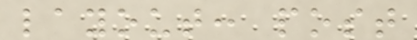layout: post
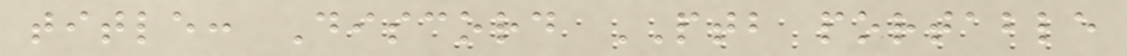title: Discord PTB portable
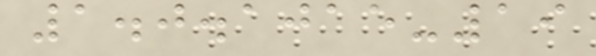1.0.1015-19
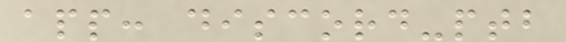app: discord-ptb
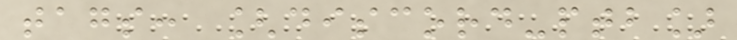tags: [discord-ptb]
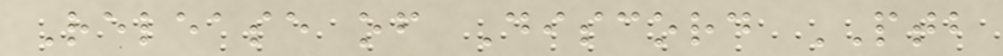Release of Discord PTB
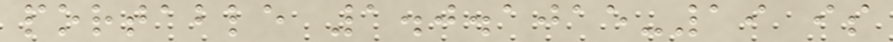portable 1.0.1015-19 is
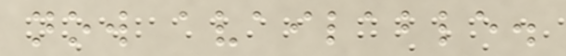now available.
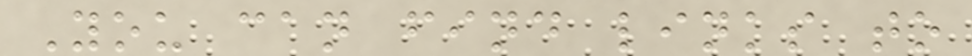You can find links to
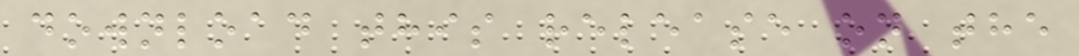download this release on the
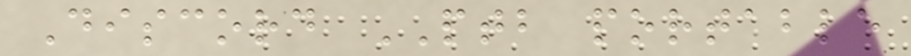Discord PTB portable
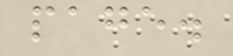page.
